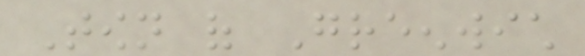Town of Greenwich
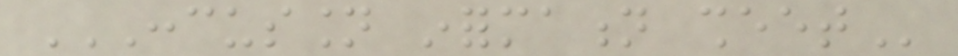CONCUSSION INFORMATION SHEET
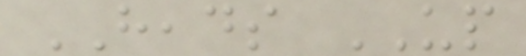HEADS UP
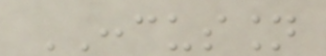CONCUSSION
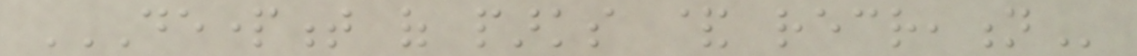DEPARTMENT OF PARKS & RECREATION
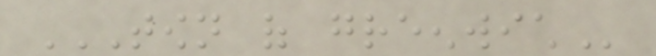TOWN OF GREENWICH
